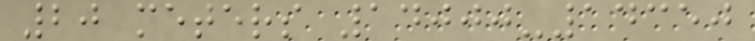20 meters 14000-14350
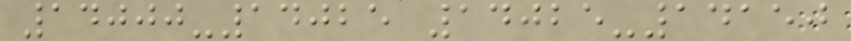14000-14025 14025-14150
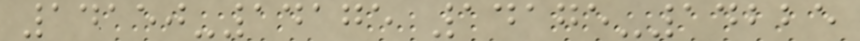14150-14175 14175-14225
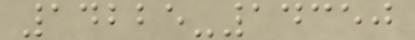14225-14350
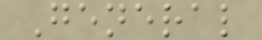General
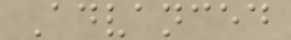Advanced
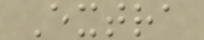Extra
